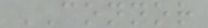CONNOR
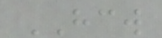HCW
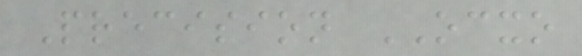Precision OCXO
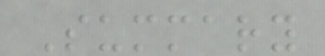Summary
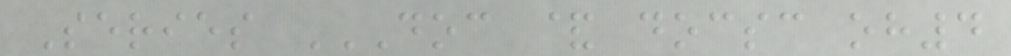Series DOC & DOCSC OH4
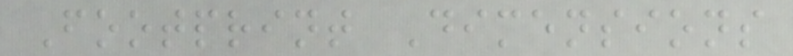Footprint Dimensions
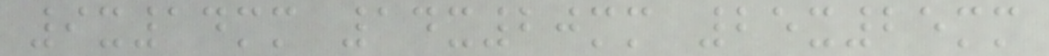9x14mm 14x20mm 25x25mm
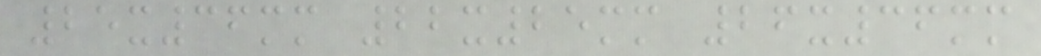25x36mm 22x25mm 26x36mm
